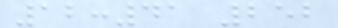12:41 252
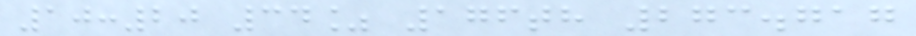10:20 34% 176th 273.717
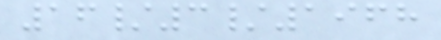16/3/1968
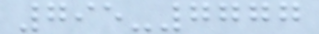795-7777
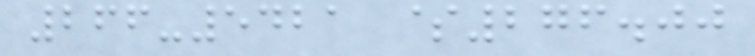266-5421 $276.00
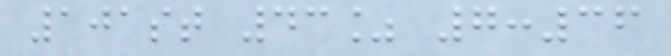101st 43% 7:36
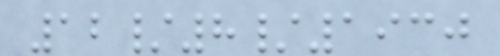12/8/1930
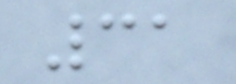31
